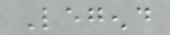Legend
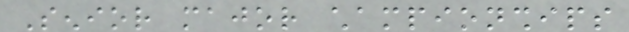Senior major championships
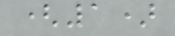(1)
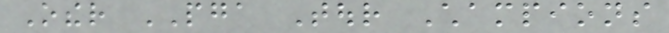Other PGA Tour Champions
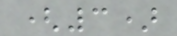(3)
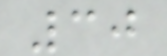30
